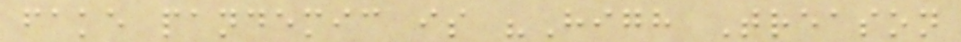fake pandemic is "High Treason
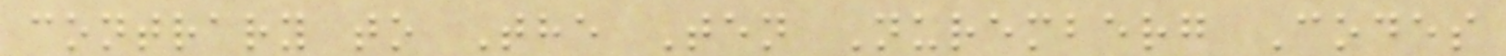contrary to The Ten Nuremberg Codes
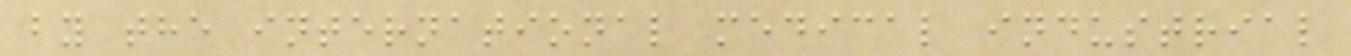by the international medical industrial
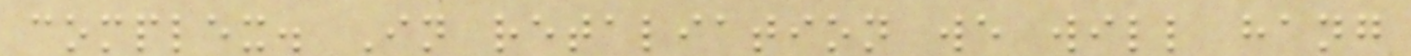complex. In retaliation we will hang
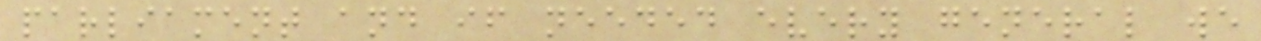parliament and if needed every general we
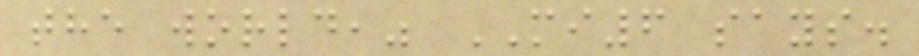the world," MI6 says.
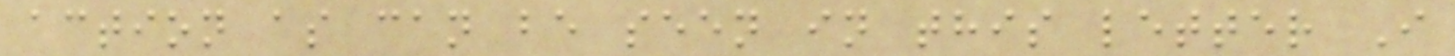action as can be seen in this letter I
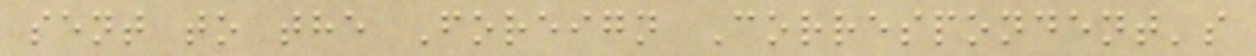sent to the Foreign Correspondent's
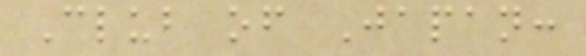Club of Japan:
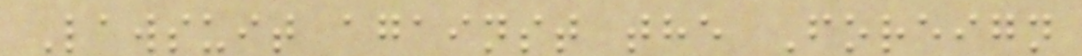Lawsuit against the Foreign
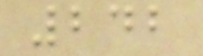242
